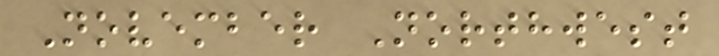November Northwest
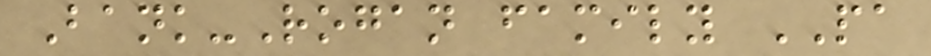Bank-Rogan family PA
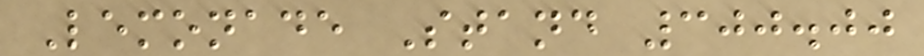Lemonade Stand 300.00
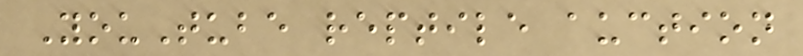YouTube reptile auction
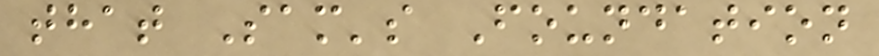that Sam's Foundation
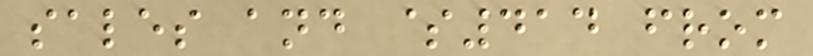sales and $414 from
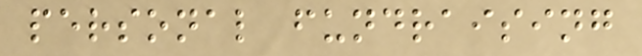personal fundraising
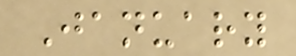January
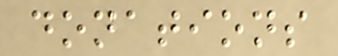donations
